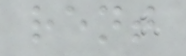rent
